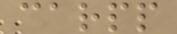carpp
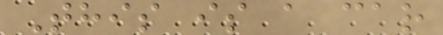This is a car
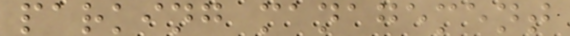parking management
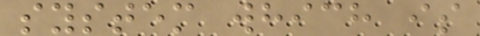system which is
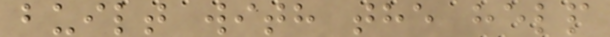built with the help
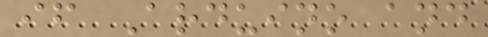if Arduino and
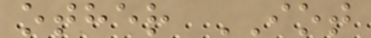other IOT
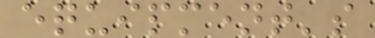equipment's
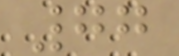77
